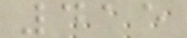415
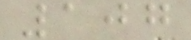107
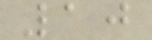10
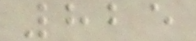825
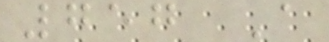757 A
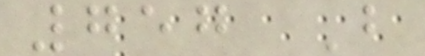757 B
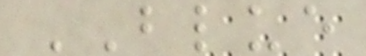BLUE
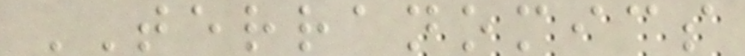TERRANOMICS
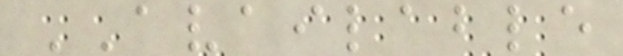AVAILABLE
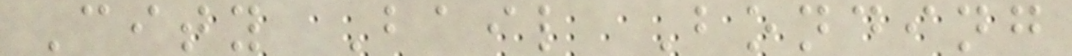City Bail Bonding
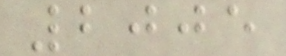2005
